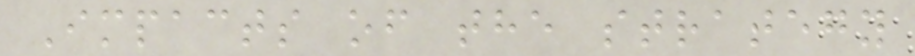Impacts of the strategy
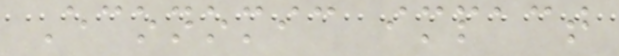Economic impact
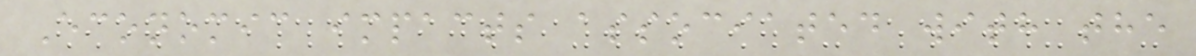Economic impacts associated with the
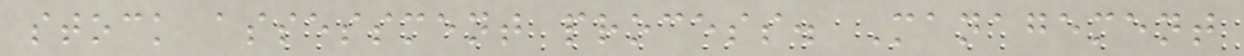stock assessment process. Management
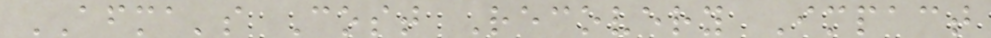AFMA's Cost Recovery Impact
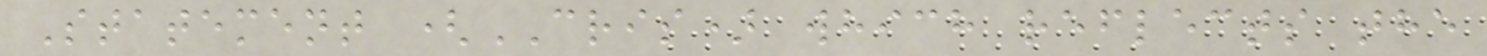Statement (CRIS) which reflects the
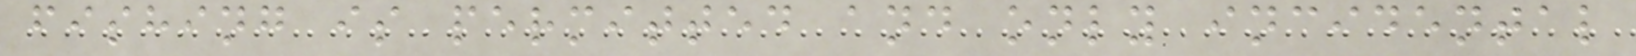fishing is permitted and only incidental
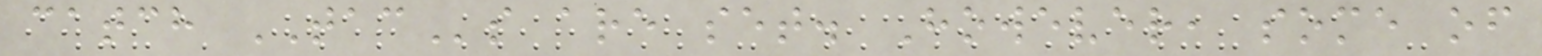catch TACs are set. However, some of
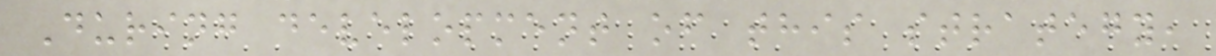During development of this strategy,
